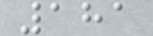181
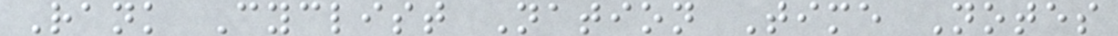Rank Cyclist Nation Time Notes
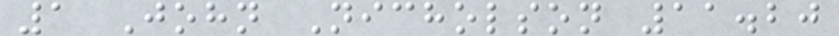1 John Nicholson 11.20
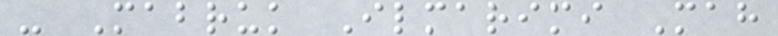- Mabruk Ilmarimi Mah
